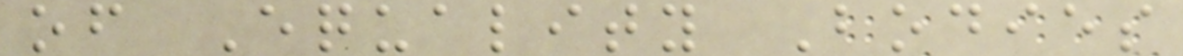of Equality Bodies
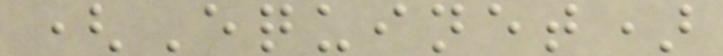(Equinet)
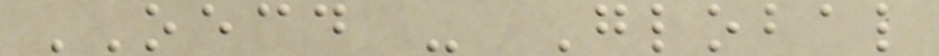OECD - Global
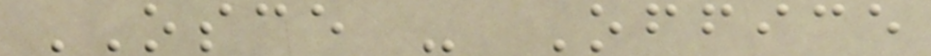OSCE - Office
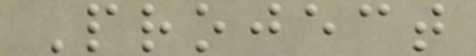Project
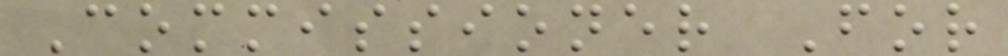Commissioner For
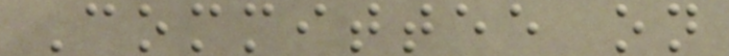Committee on
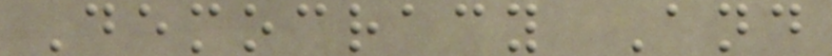Democracy And
